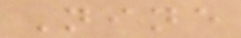Nine
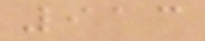913
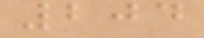204
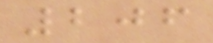206
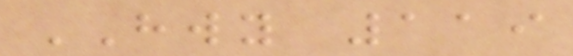HWY 119
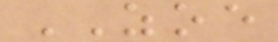ZOE
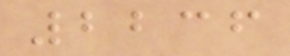2236
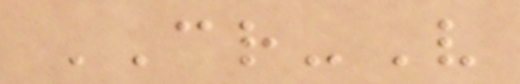CR-V
